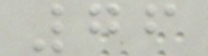76
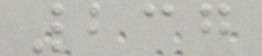237
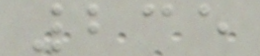235
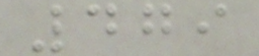479
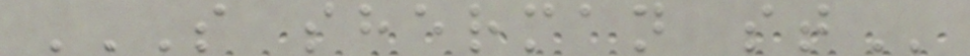S SHERMAN ST
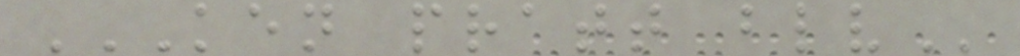KEN PRATT BLV
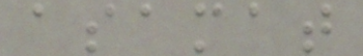asamat
